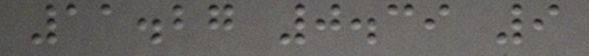11.27 0.39 9
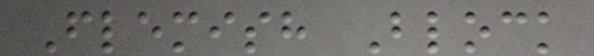Flemish Block
